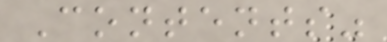Contents"
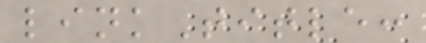linkTitle:
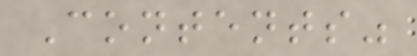Contents"
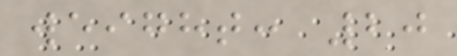weight: 20
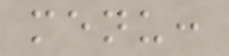menu:
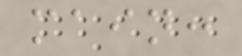main:
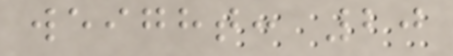weight: 20
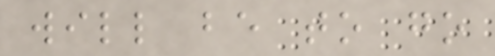will be to go
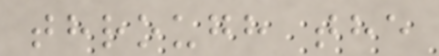through the
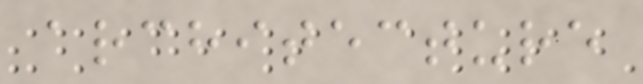architecture
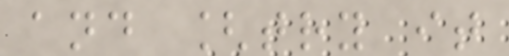and [try it
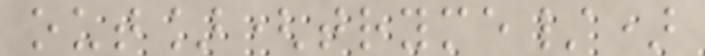out](tryme/)
